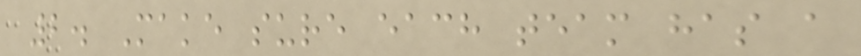2. Make sure each team has a
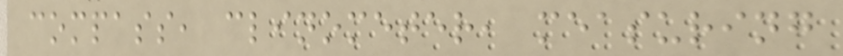compass, clinometer, measuring
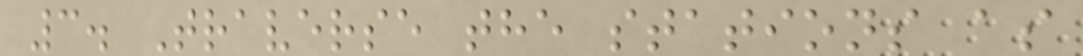3. Traverse the stations as
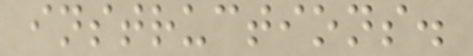instructions.
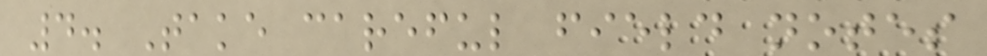4. Take careful field notes
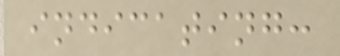indicating:
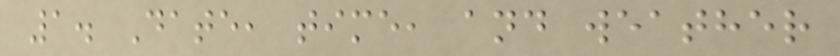1. Date, time, and weather
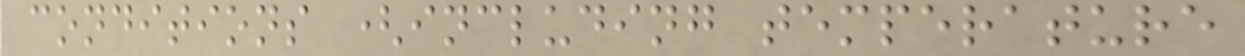conditions (including temperature
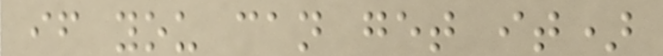if you can get it)
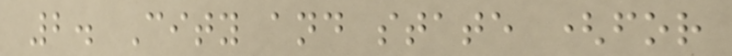2. City and state (for
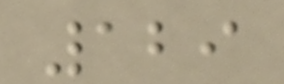129
